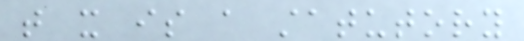that it is a statutory
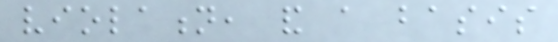violation, and a basis
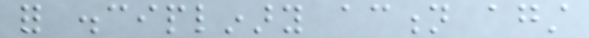for disciplinary action against
